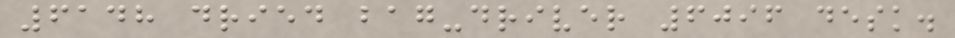6148 dried bag-driver 6096 desk.
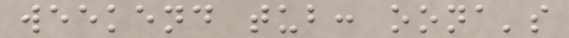weekend tub: oona's
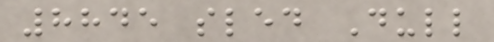8845 sled Dull
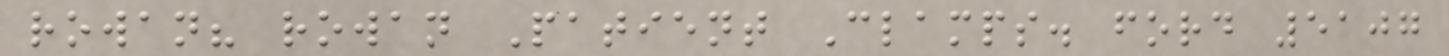rowan? rowan Patient Clamps. ford 5107
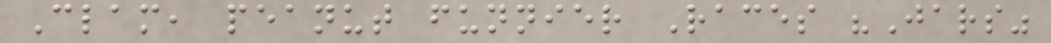Clam, peanut funnier Races "Jars"
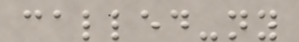called-ny
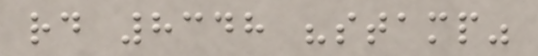rd 8348 "stamp"
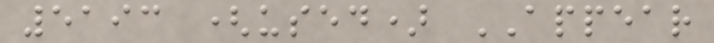5193 (used) APPEAR
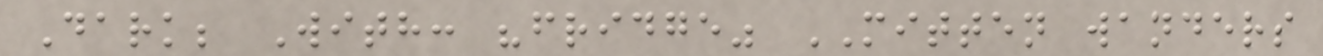Dark; With: "fridge" MITTEN wanders
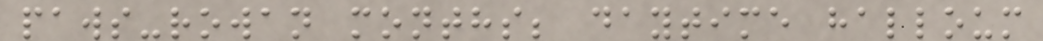paws-rowan months; daytime halloum
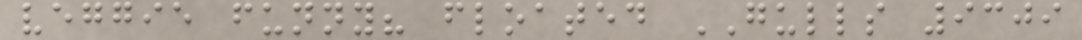veggie funny? floated GULLS 9309
